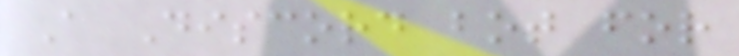A Discord bot for
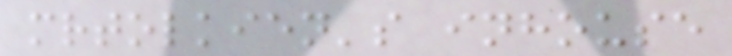mrtolkien's inhouse
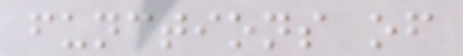functions of
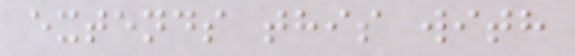extends this with
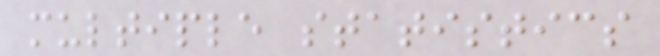multiple statistics
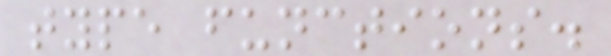type functions.
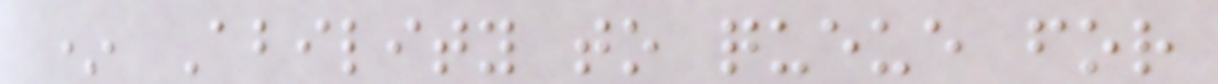* Ability to queue for
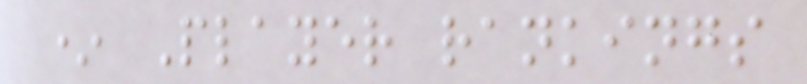* Player rankings
